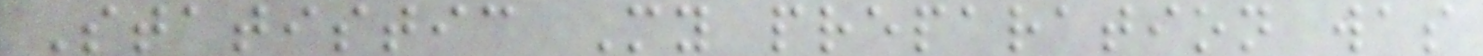Statistic My preparation was
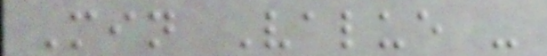Min Value -
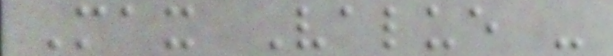Max Value -
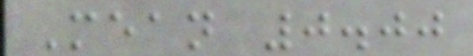Mean 0.00
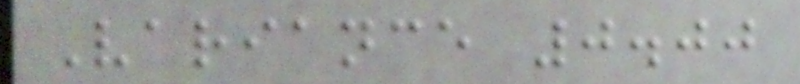Variance 0.00
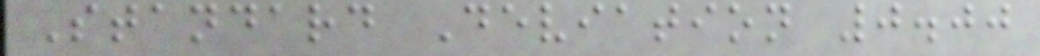Standard Deviation 0.00
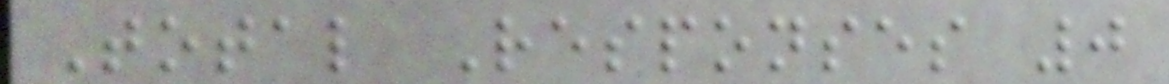Total Responses 0
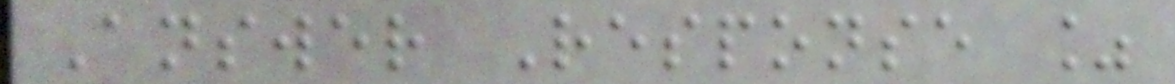Answer Response %
